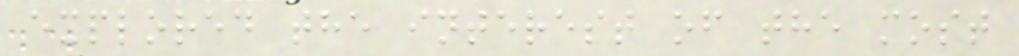explored the interest of the most
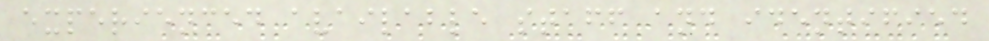experienced available staff and identified
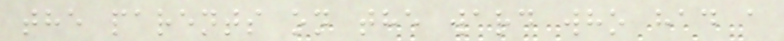the parents on the ward who had a
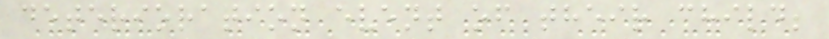deterioration event of their child;
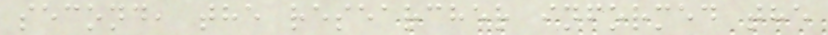second, the researcher informed the
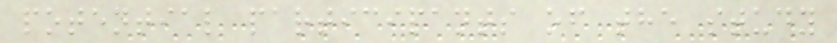potential participants of the study
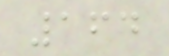164
